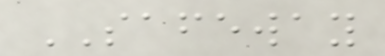SAFEWAY
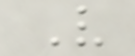V
